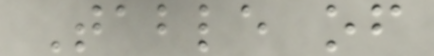Table of
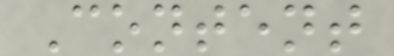Content
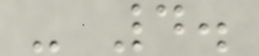- 4.
